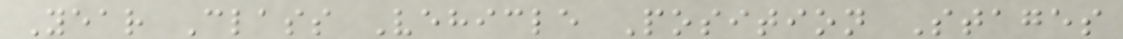Year Class Vehicle Position Stages
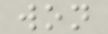won
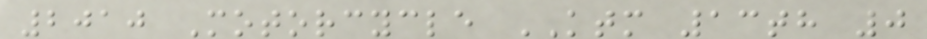2010 Motorcycle KTM 13th 0
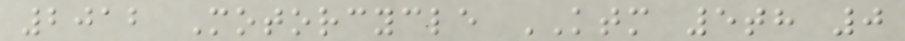2012 Motorcycle KTM 5th 0
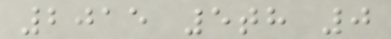2015 5th 0
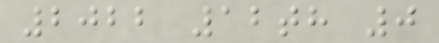2022 12th 0
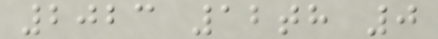2023 12th 0
